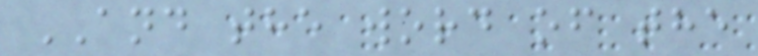AND the word of the
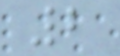2
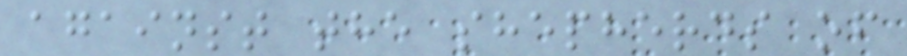against the shepherds of
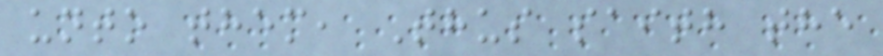unto them, Thus saith the
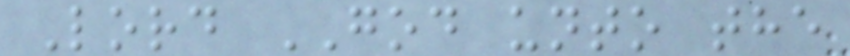Lord GOD unto the
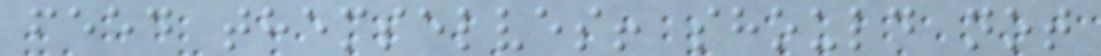feed themselves! should not
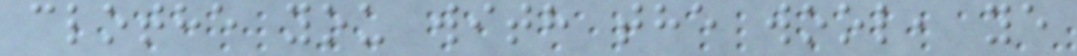clothe you with the wool, ye
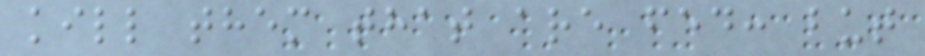kill them that are fed: but
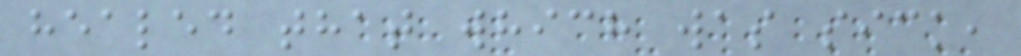healed that which was sick,
